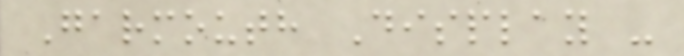Garmouth Display -
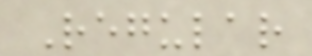Regular
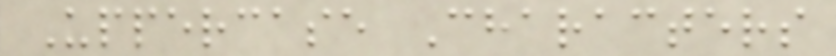Uppercase Characters
